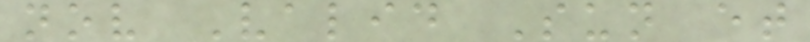nov Valid Sun et
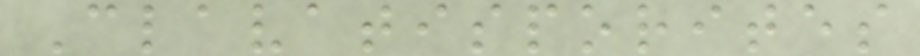Clavatisporites
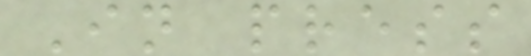In press
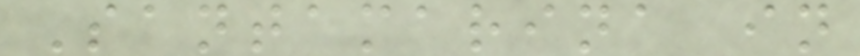Santamarina in
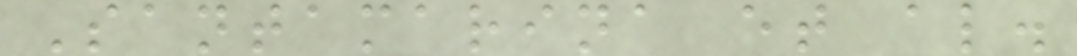Santamarina et al.
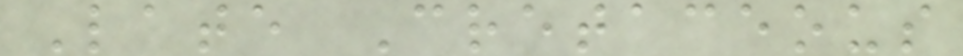Late Cretaceous
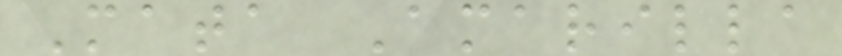Mata Amarilla
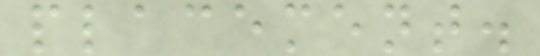placement.
